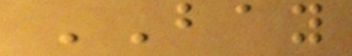BAY
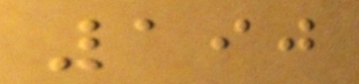190
